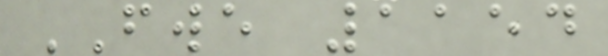FWE 1154
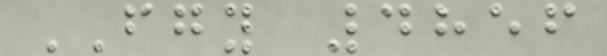FGY 4856
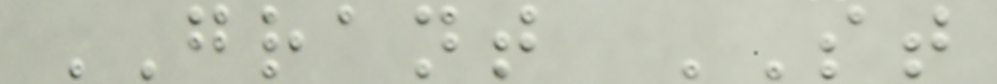GRANT ST
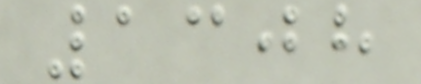1308
